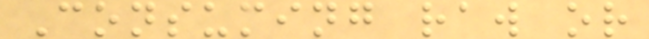Consuming raw or
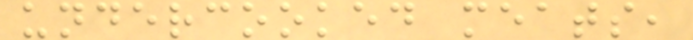undercooked meats,
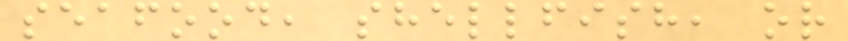seafood, shellfish, or
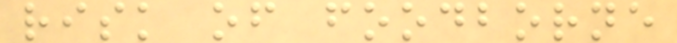risk of foodborne
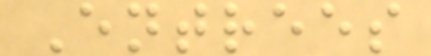Entrees
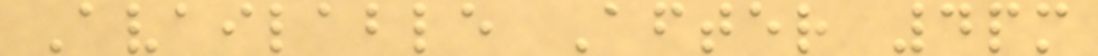Available After 4pm
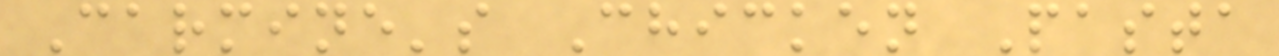Carmine's Chicken Pasta
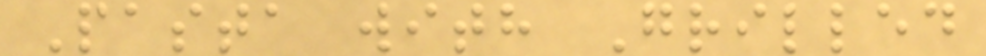Pasta with Grilled
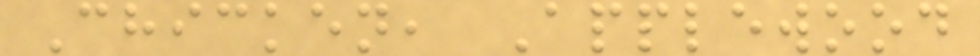Chicken, Applewood
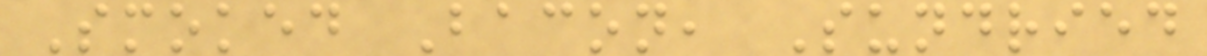Smoked Bacon, Sundried
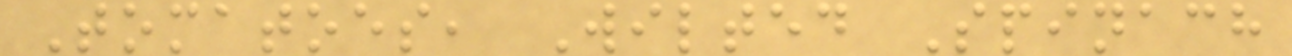Tomatoes, Wilted Spinach
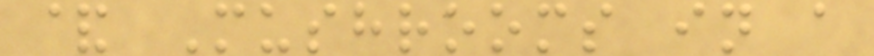& Mushrooms in a
